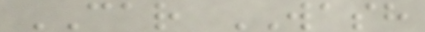CAR WASH
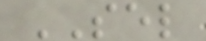SEL
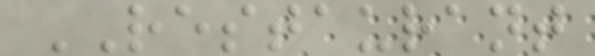RESTAURANT
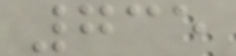735
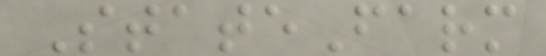StateFarm
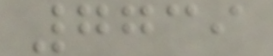7739
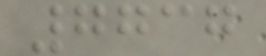7737
